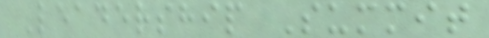Leadership Summit
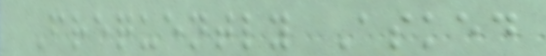Frequently Asked
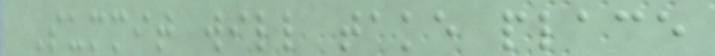Summit will take place
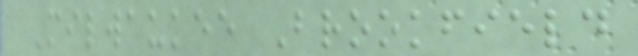Milwaukee Brookfield
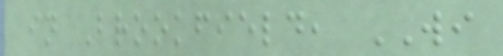in Brookfield, WI
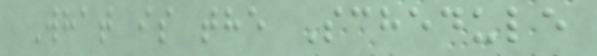What is the Schedule
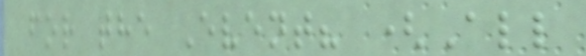for the Event? (All
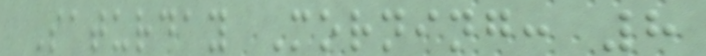Saturday Morning: 8
